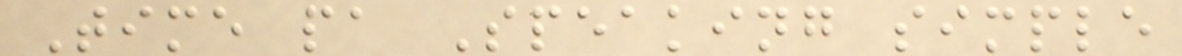Time pa Speaking simple
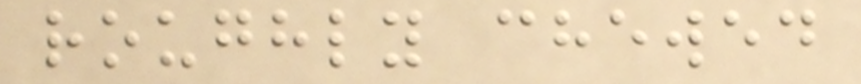roughly chewed
